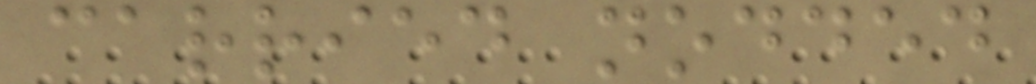carried nodded
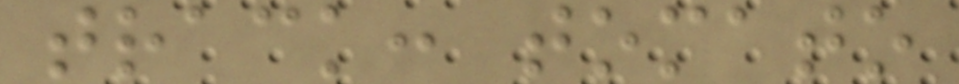track: tomato
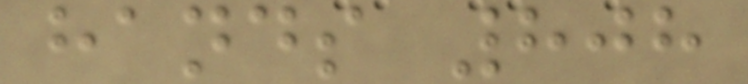hands 808
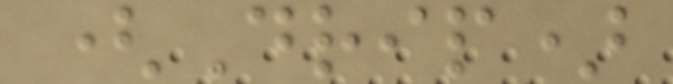(Drip)
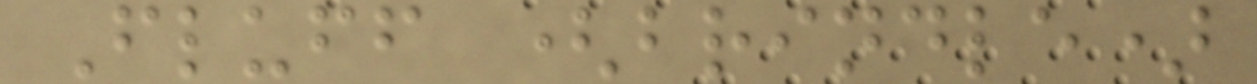Fluff (brindle)
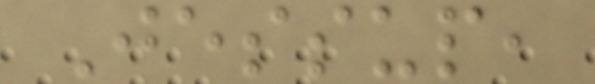Jessup,
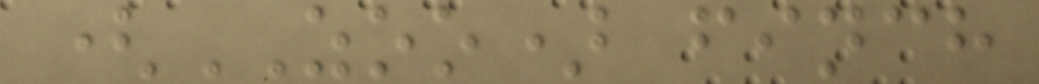(ZOO) finch
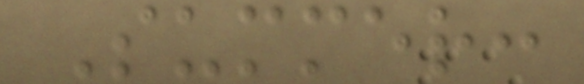Summer:
